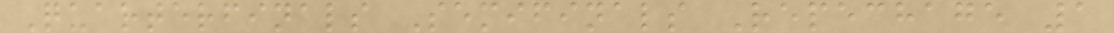Quarterfinals Semifinals Repechage 1
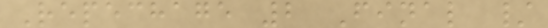Repechage 2 Final /
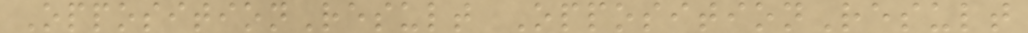OppositionResult OppositionResult
